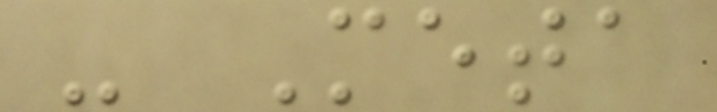- Meta
